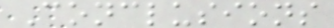Conclusions
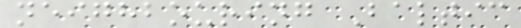neighbouring Baltic
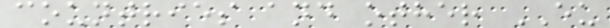countries and other EU
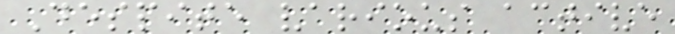Despite various active
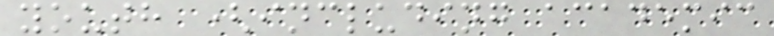youth (including academic
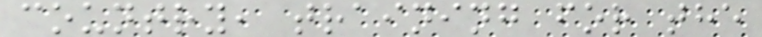country, training for the
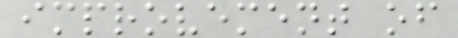improvement of
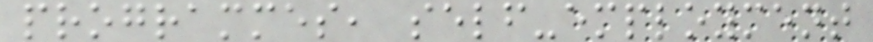programmes, self-employment
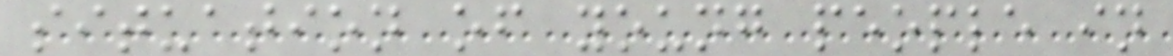situation of young people in
